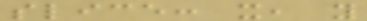slice: x, y
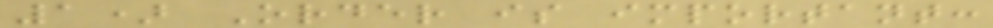1) Order is important:
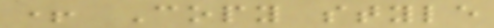+ Copy style
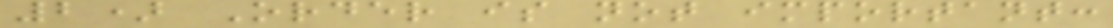2) Order is not important:
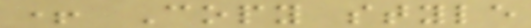+ Copy style
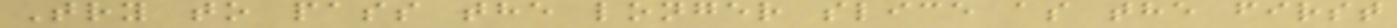Try to pass the longer slice as the first
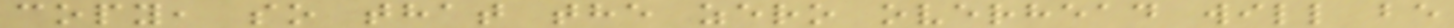copy, so that the zero overhead will be
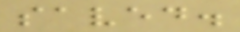saved.
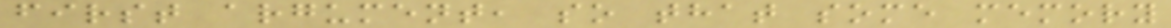first argument, so that some memory
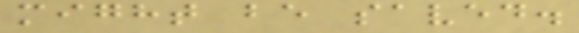might be saved.
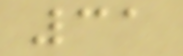31
